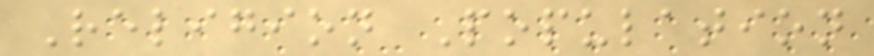Religion Population
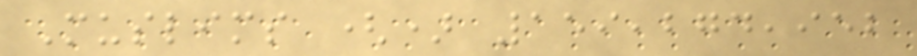Muslims () 159,274,952
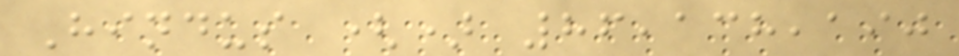Hindus () 86,138,190
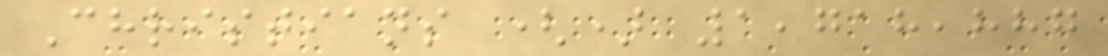Christians () 1,718,887
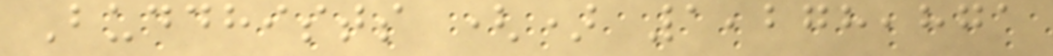Buddhists () 1,278,871
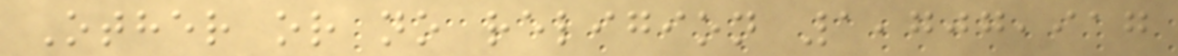Other or no religion 1,707,917
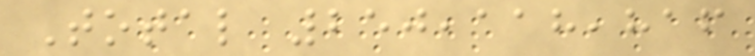Total 250,118,816
